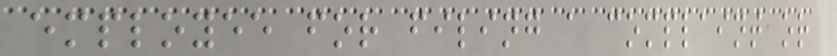employee for filing a complaint or
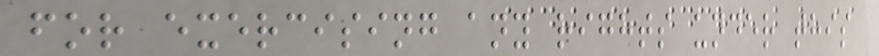for exercising any rights under this
